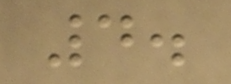4.
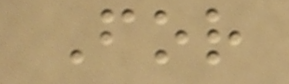For
